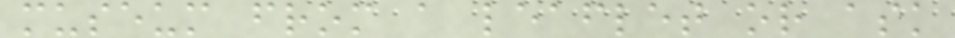museum from a leaflet or ask
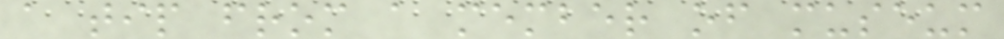a tip from a member of museum
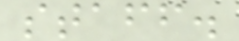staff.
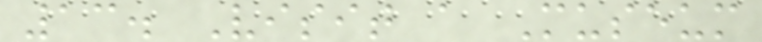13. Visit a Museum
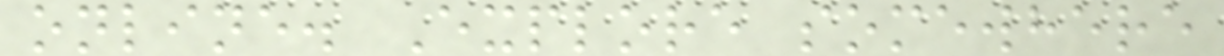online. Explore somewhere
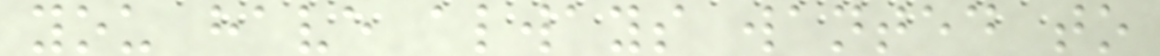you have always wanted to
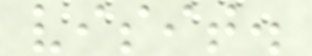visit.
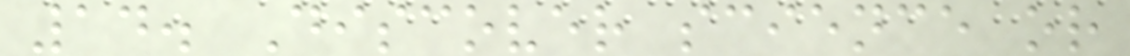14. Discover science or
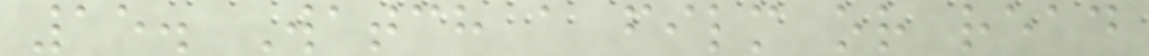15. Watch a film or read
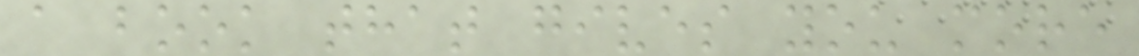a book that gives you more
